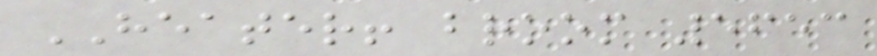HEATER! broom 5653
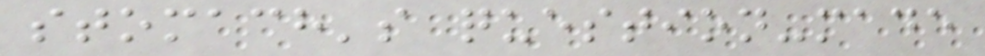stomach's question-made
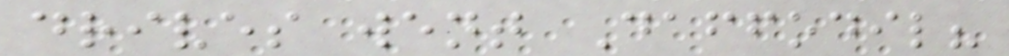drives went Daffodil?
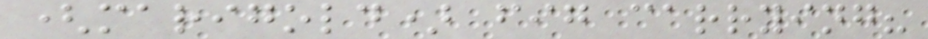(marigold) fig carrying?
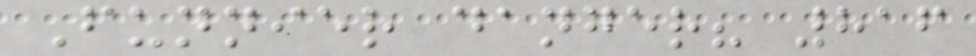Funnier danger? 816
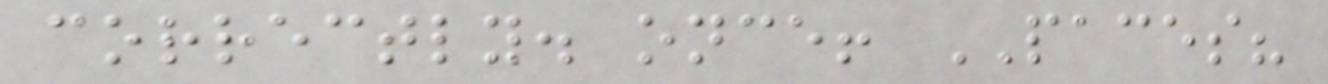correctly. once! PACES?
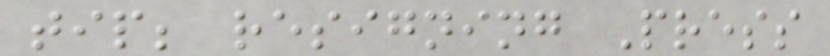tip; resigning Press
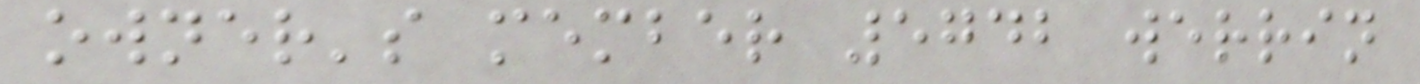owner's member 5742 werrin
